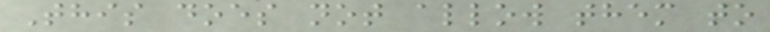This does not allow them to
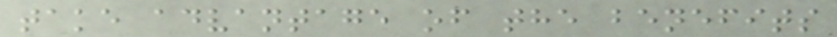take advantage of the benefits
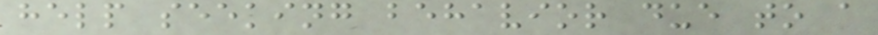help seeking behavior due to a
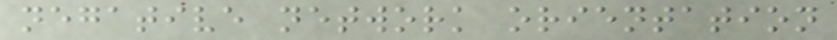negative network orientation
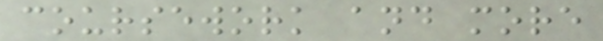coursework and more
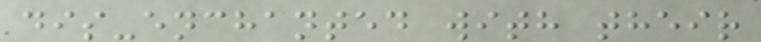dis-enchanted with their
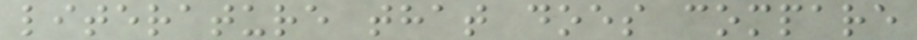literature that does compare
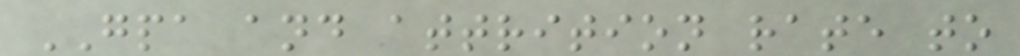GPA and attrition rate to
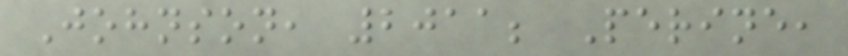Johnson, 2011; Perine,
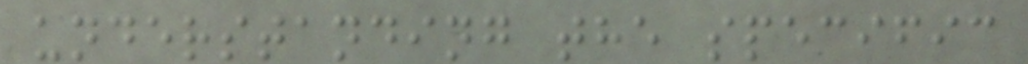understanding the specific
